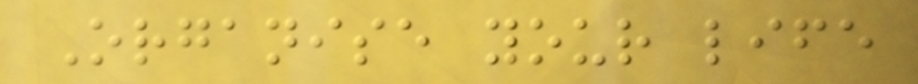Organise your life
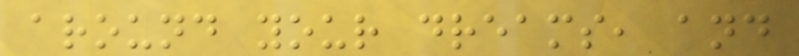around your dreams, and
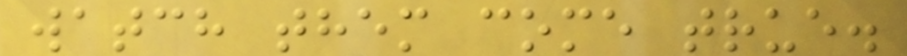watch them come true.
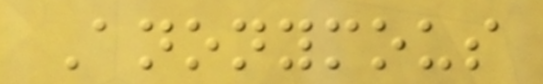Anonymous
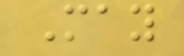May
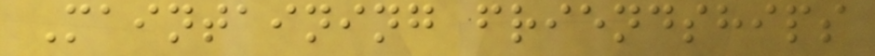Maintaining friendships
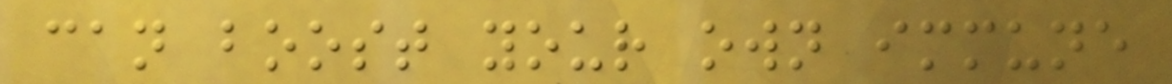can boost your own immune
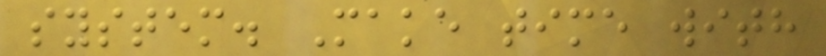system. Make time with
